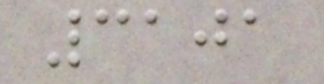3101
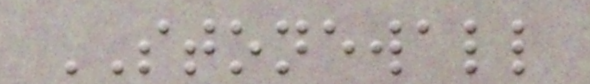STONEWALL
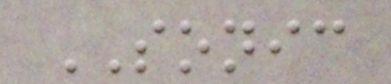SONIC
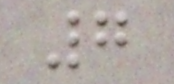7
